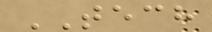TECH
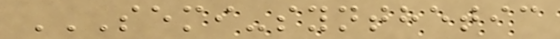SEMI-SYNTHETIC
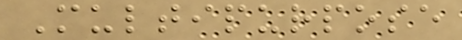Multipurpose
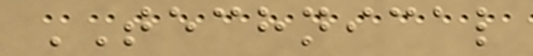TECHNICAL
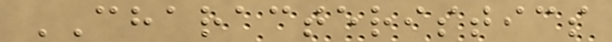CHARACTERISTICS
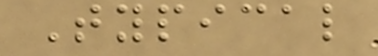Typical
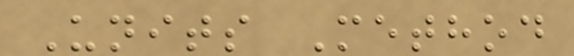Units Method
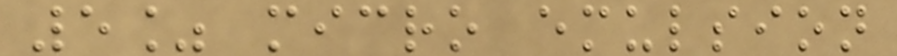5% micro emulsion
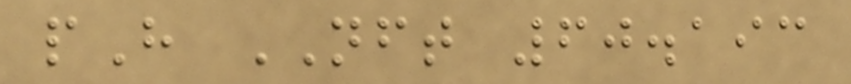pH NFT 60.193
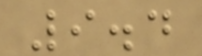9.4
